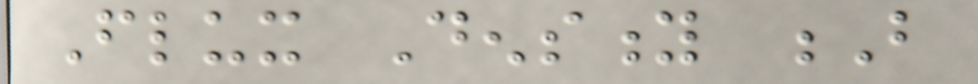Flux Density B
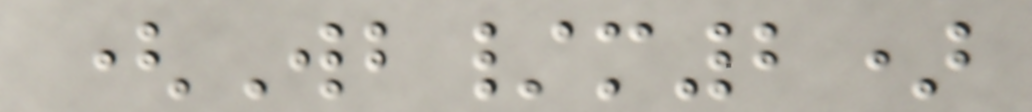(Wb/m2)
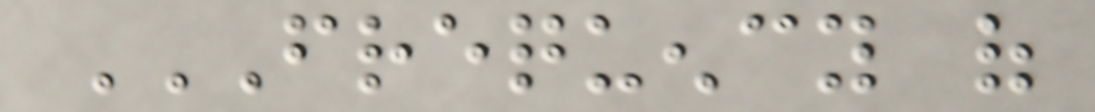FREQUENCY OF
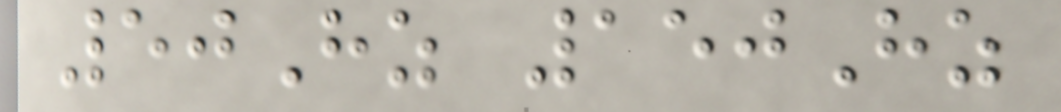50Hz 150Hz
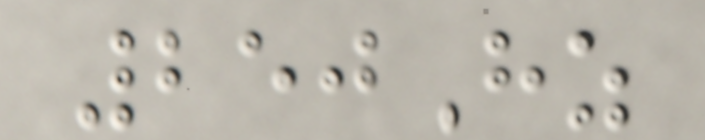250Hz
